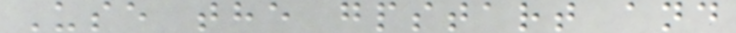Use the gpstart and
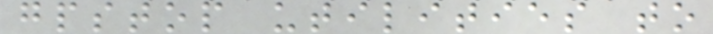gpstop utilities to
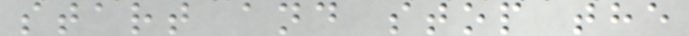start and stop the
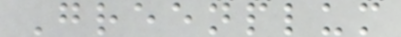Greenplum
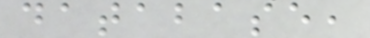database,
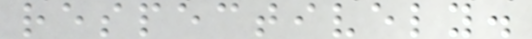respectively.
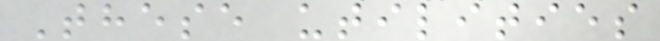These utilities
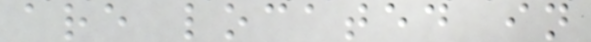are located in
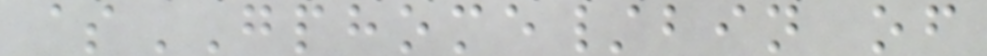$GPHOME/bin of
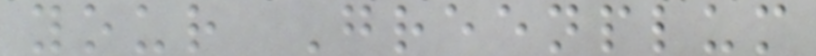your Greenplum
